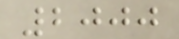2000
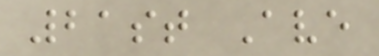21st Ave
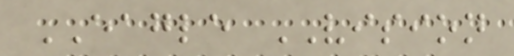EAGLE VISION
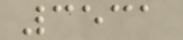3531
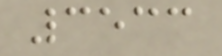3533
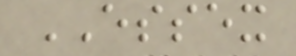ESSEX
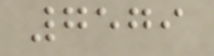7579
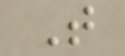T
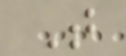T
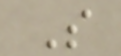S
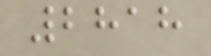2818
